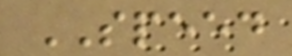SPEED
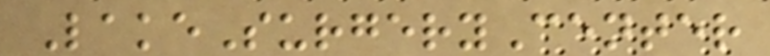LakeSurgeryCenter
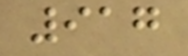917
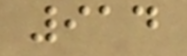914
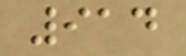914
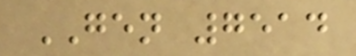GEN 7514
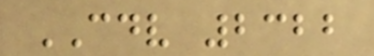CDV 2322
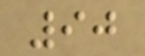90
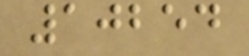10254
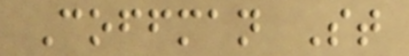Coffman St
